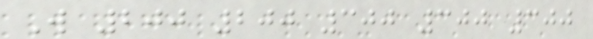W 200 200 300 300 300
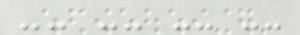-- -- -- --
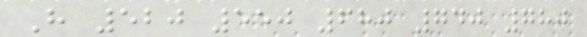H 520 550 680 740 780
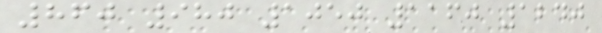860 980 1050 1160 1240
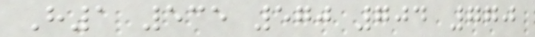H1 535 570 704 770
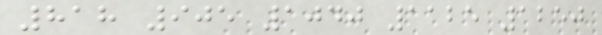818 905 1040 1125 1250
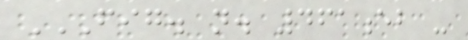FIG. N. 461EB -
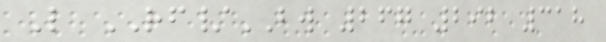L RF/BW 267 292 318
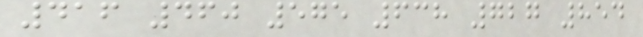416 460 575 638 727 854
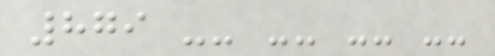879 -- -- -- --
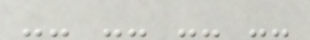-- -- -- --
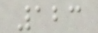123
